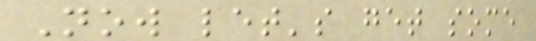Now let's get some
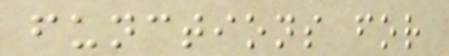functions for
